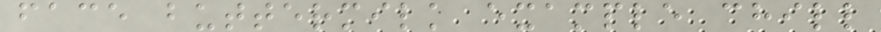face buttermilk example chill
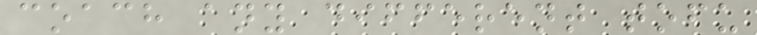coach any different tofu
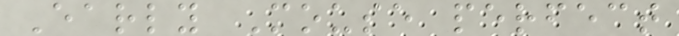Early Mouse perfect
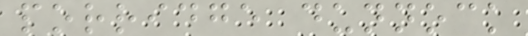porridge dunnock
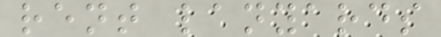rent lanyards
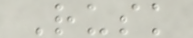Rusk
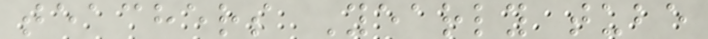teachers Yearly tube
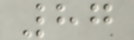87
